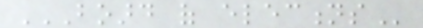BOARD OF ELECTIONS
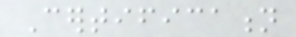Certification
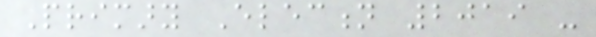Primary Election 2019 -
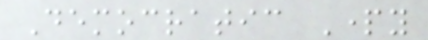Democratic Party
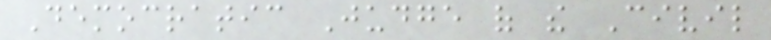Democratic Judge of the Civil
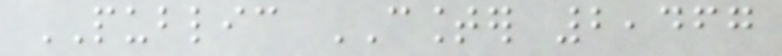PUBLIC COUNTER 2,467
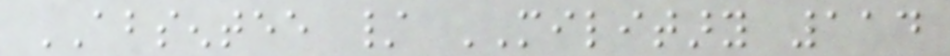ABSENTEE / MILITARY 114
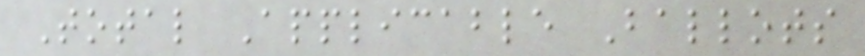Total Applicable Ballots
